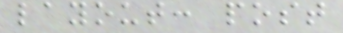layout: post
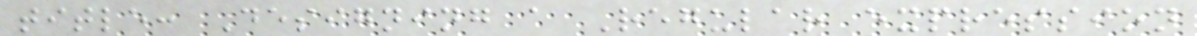title: Designing a Regular expression
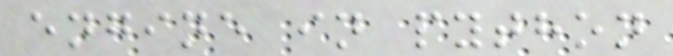engine in python
